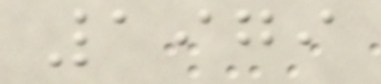1979
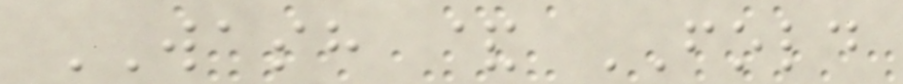WASH & FOLD
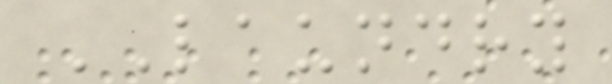LAUNDRY
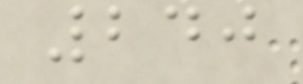240
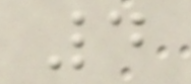4
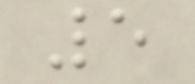5
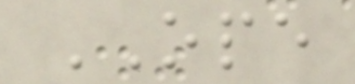OPE
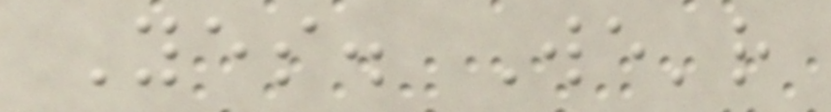Yes. We'r
